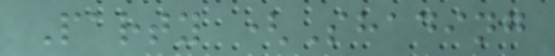Party (Shading
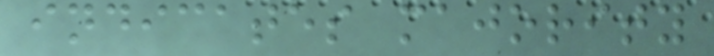indicates majority
